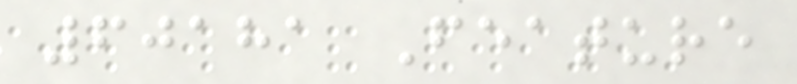60181 Feature
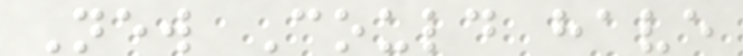New Could have
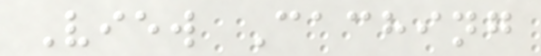View Caching
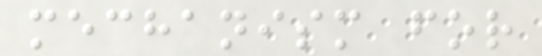mechanism for
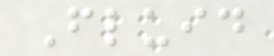Fluid
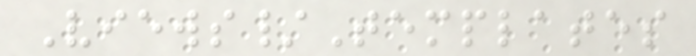Views/Templates
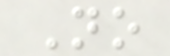No
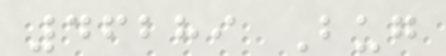46289 Bug
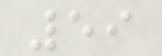59
